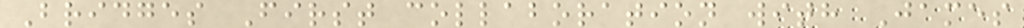Bridges First collaboration with James
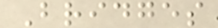Bridges
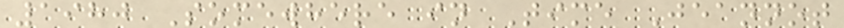1980 Somewhere in Time Jeannot
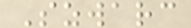Szwarc
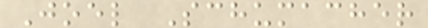Joel Schumacher
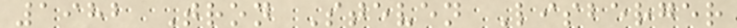1982 Tron Steven Lisberger
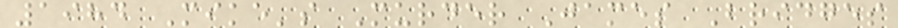1984 Mike's Murder James Bridges
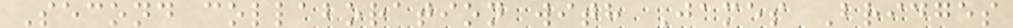Second collaboration with James Bridges
